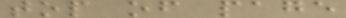top of page
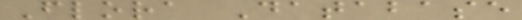Flora Database
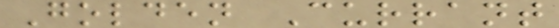Golden Currant
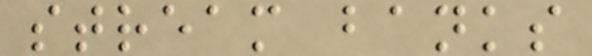stream banks
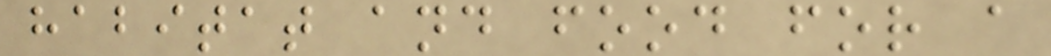habitat and food for a
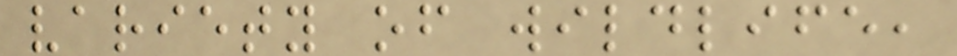variety of wildlife,
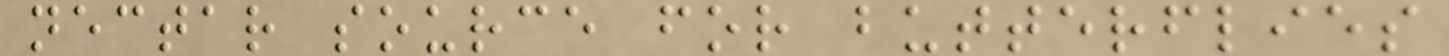nectar source for butterflies
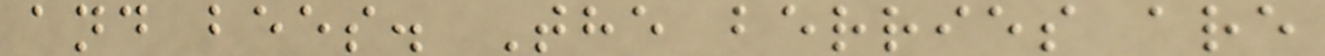and bees. The berries are
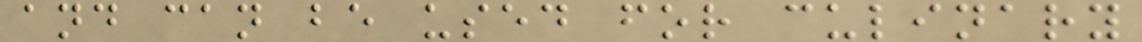and can be used for culinary
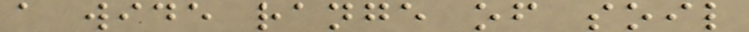a wide range of soil
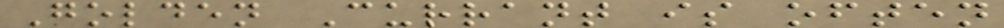Golden Currant is often
